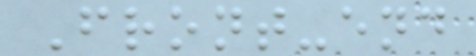Front-end
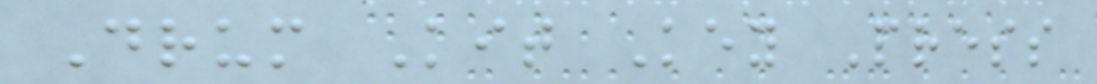Drum Kit Key Press
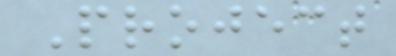Project
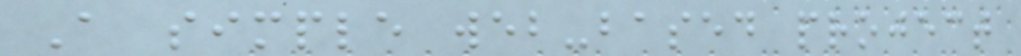A simple web-based project
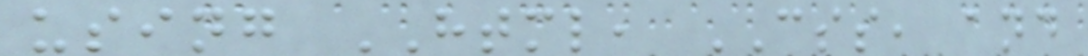using HTML, CSS, and
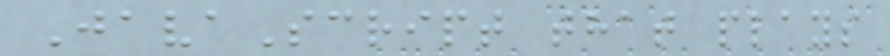JavaScript that plays
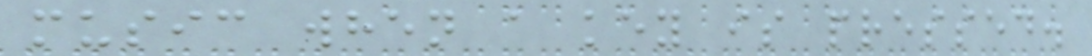music when a key is pressed.
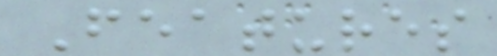Features
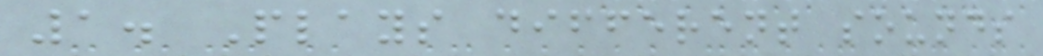1. Plays different sounds
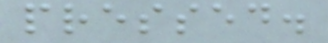pressed.
